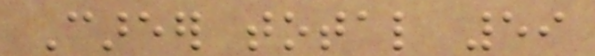Career total 59
